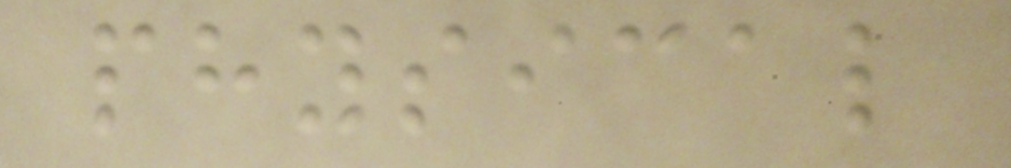physical
